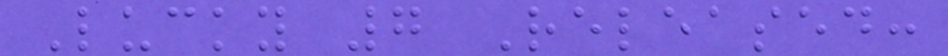Lucky 7 Released:
